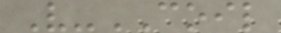V-COIL
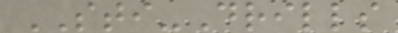STI-Drills
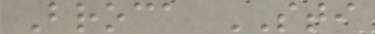Broca STI
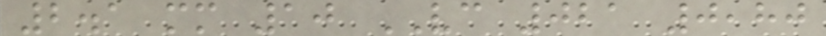2.1 mm 10 VC 021 0,80
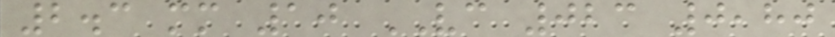2.3 mm 10 VC 023 0,80
